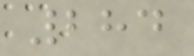284
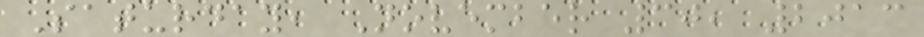Saturday, November 30, 2013
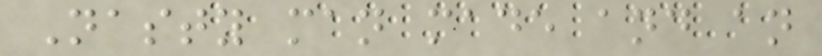Nasty man made and an
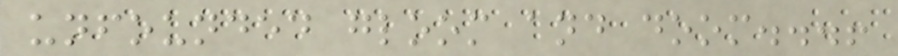unfounded gloom and doom...!
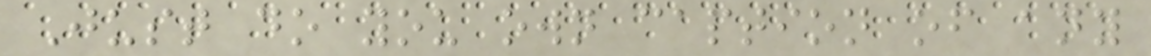Just do you own caption of any
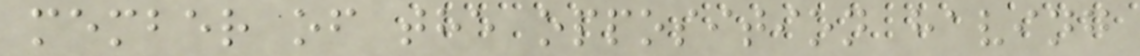member of the opposition having
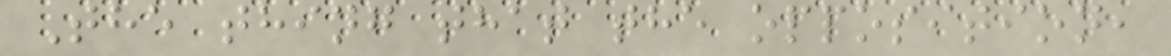The thing that the opposition,
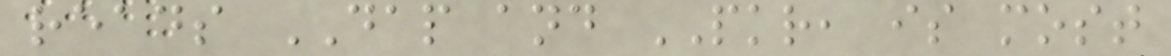reads DAP and PKR, is most
